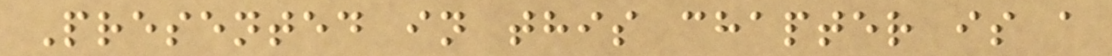Presented in this chapter is a
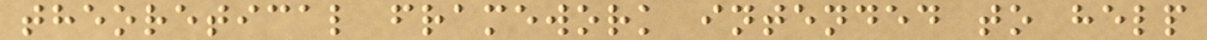theoretical framework intended to help
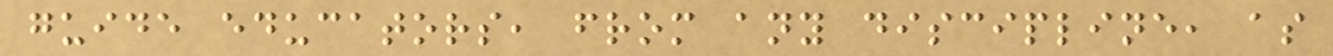guide educators, from any discipline, as
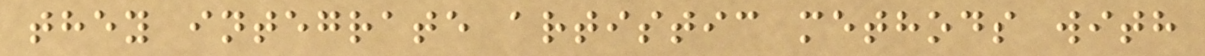they integrate artistic methods with
